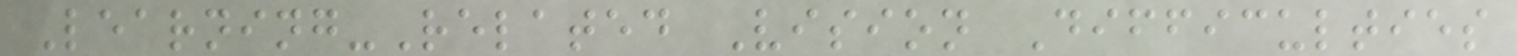Learning-Related Vision Difficulties
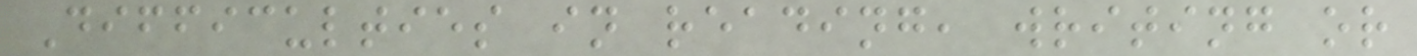Difficulties in reading, writing or
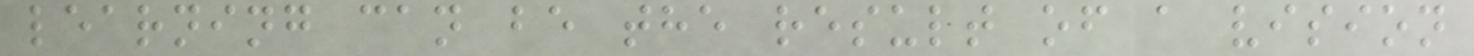learning can be the result of a vision
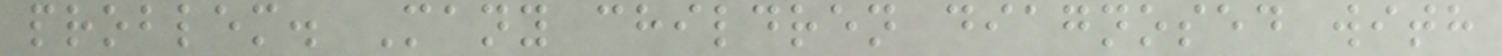problem. Many children diagnosed with
